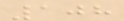108
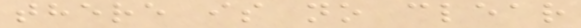there is no clear
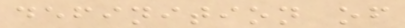definition of
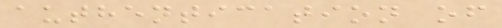authentication of
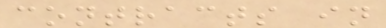contracts in
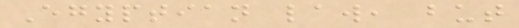Egyptian law, but
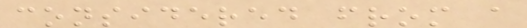considered from a
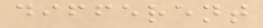different
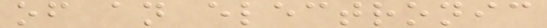of an electronic
